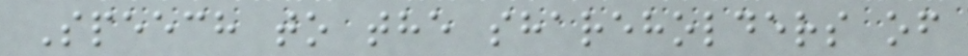Speech to the shareholders of
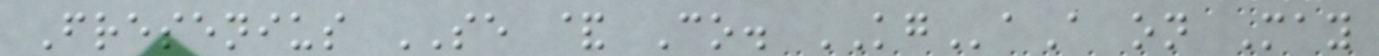Fresenius SE & Co. KGaA on May
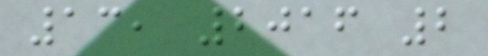13, 2016 2
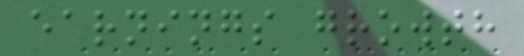earnings growth
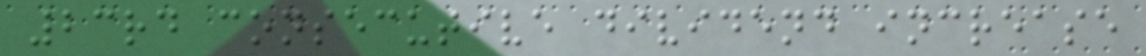23rd consecutive dividend increase
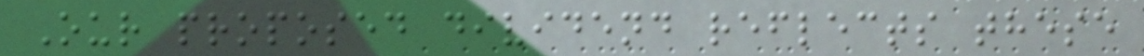Our proposed dividend reflects these
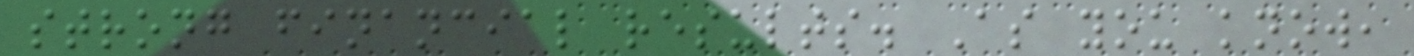strong financial results. As you know,
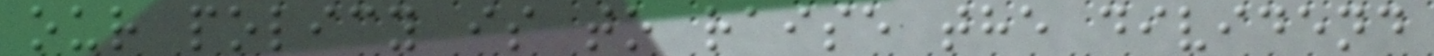our policy is to raise the dividend
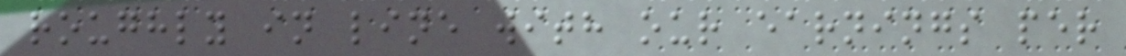roughly in line with our earnings per
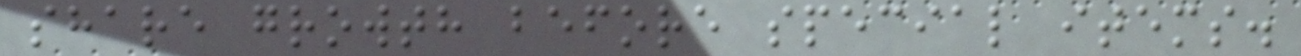share growth before special items.
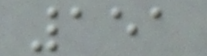151
